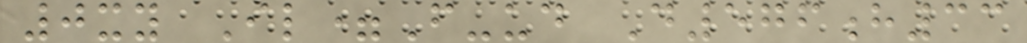0xy Il=F-ud D576h33
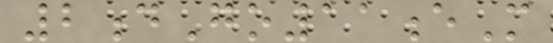2dGo11eM
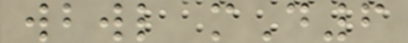wbwl mD6
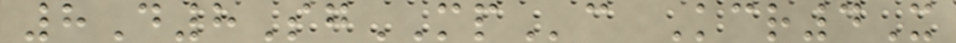8D8SgMPc Kcr4X
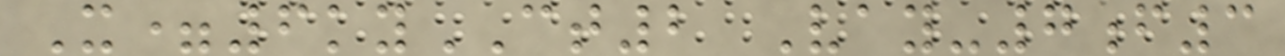X=6kyCT2 Vay-7f3
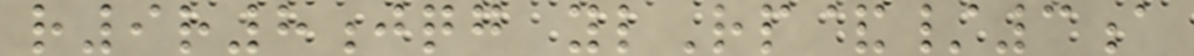r9r8jqg ylRp&/3a
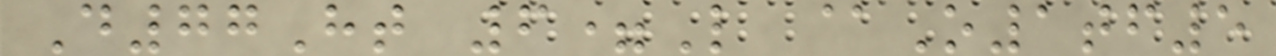D77Ht 6=L @O1tf5
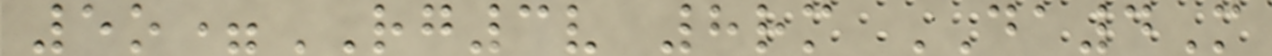5o=RG3v 8rm DA4M
